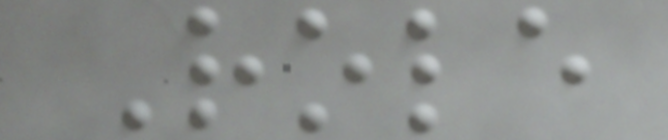Role
